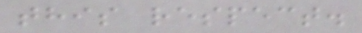this respect.
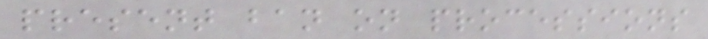present ban on processions
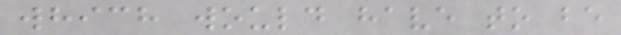which would have to be
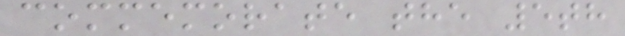commemorate the 5th
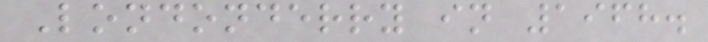Londonderry in 1968.
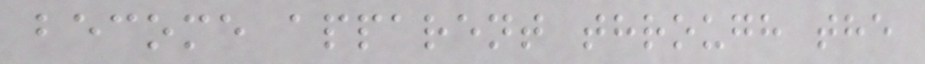become apparent through the
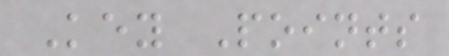Key Points
